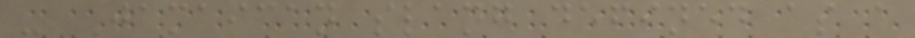- Jamaican slang defined as a
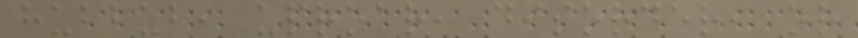hubbub, uproar, disorder, or
